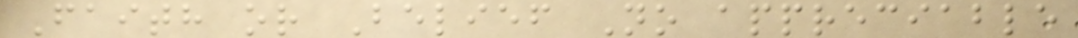Faith or Belief No appreciable
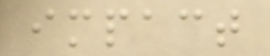impact
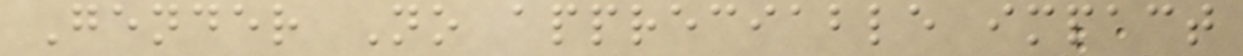Gender No appreciable impact
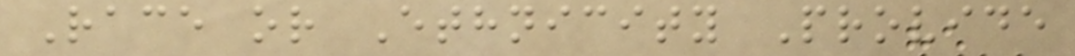Race or Ethnicity Provide
